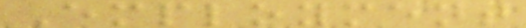Employment
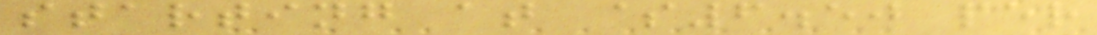starting at $6.50 per
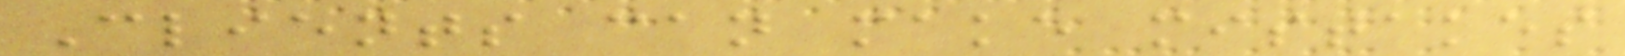Clients can make mistakes
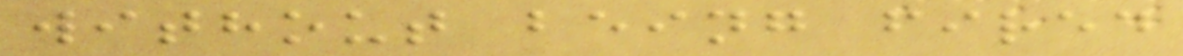without being fired
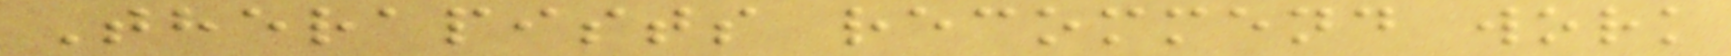Therapists recommend work
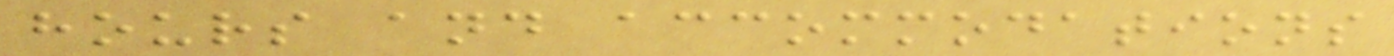hours and accommodations
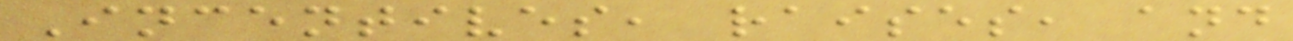Incentives, raises, and
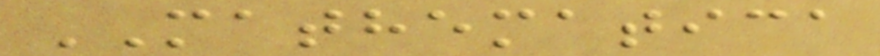MATHEMATICA
